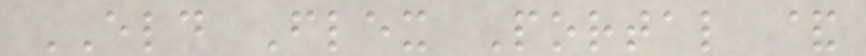ELD Flex Portal &
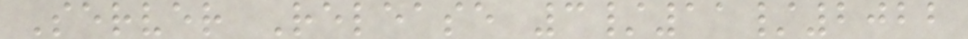Server Release 3/11/2022
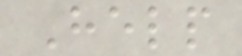Help
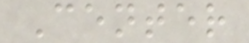Center
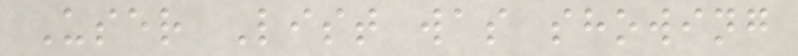User List was showing
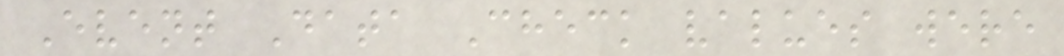Event Data Check values were
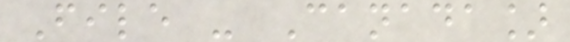File - Canada]
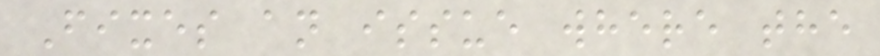Fixes an issue where the
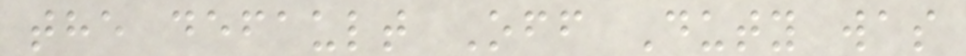the default Off Duty was
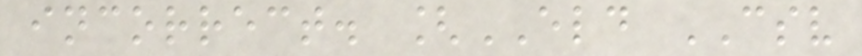incorrect. [ELD CSV
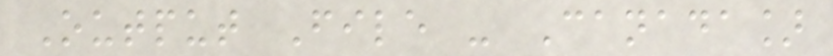Output File - Canada]
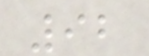92
